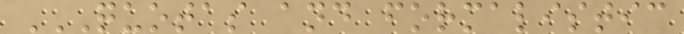QUOTAS AND FORMALISTIC
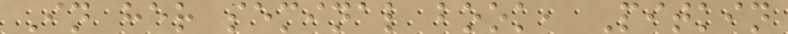In her seminal book, Pitkin
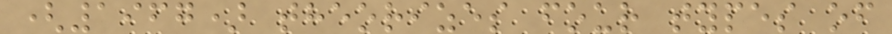(1967) theorizes four types of
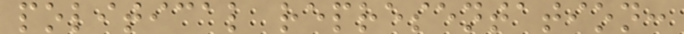political representation:
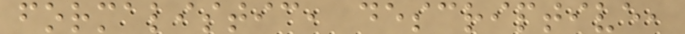formalistic, descriptive,
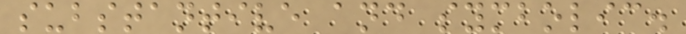substantive and symbolic.
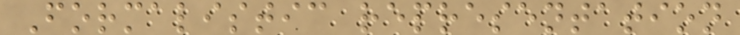Formalistic representation
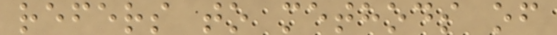refers to methods of
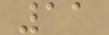11
